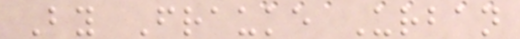By Frauke Urban
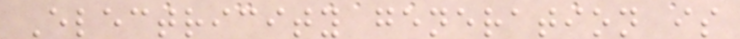Electricity generation is
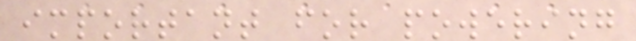important for powering
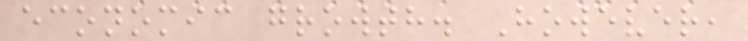economic growth. However,
